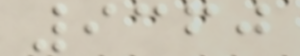9360
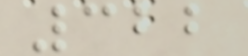322
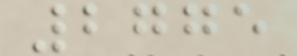2775
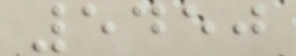5450
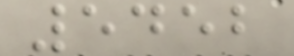5452
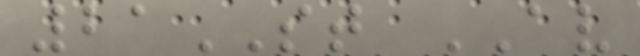21ST AV
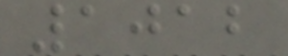1012
